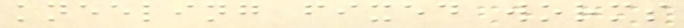kneeling fixed worms
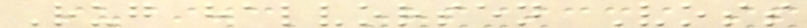Rug halvorsen Voss
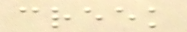creek
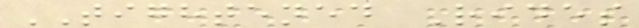TIGHTENED Rides
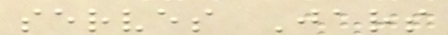serves Jars
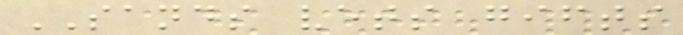SANDS vets gifts
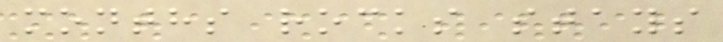months rocks stays
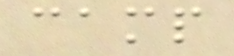camp
